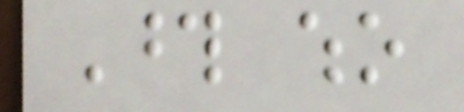Those who
